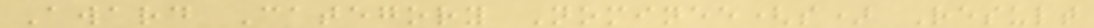Award Category Nominee(s) Result
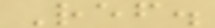Ref.
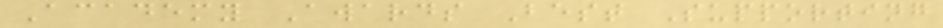Academy Awards Best Supporting
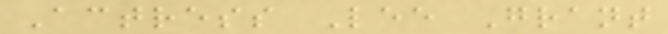Actress Lee Grant
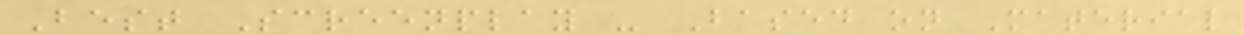Best Screenplay - Based on Material
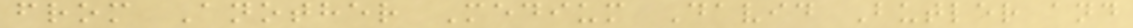from Another Medium David Butler and
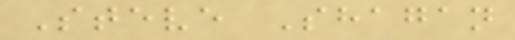Steve Shagan
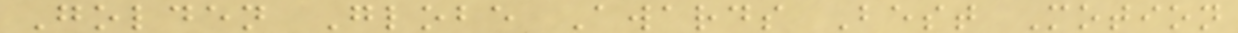Golden Globe Awards Best Motion
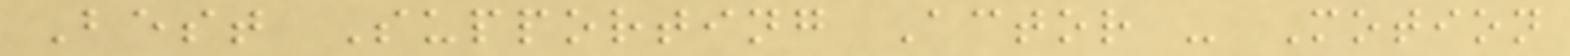Best Supporting Actor - Motion
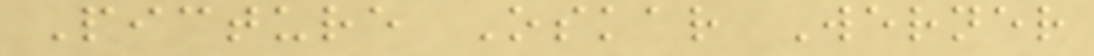Picture Oskar Werner
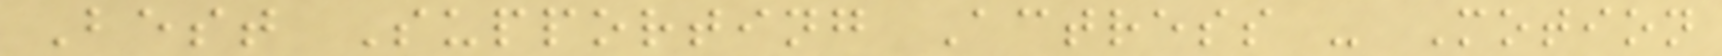Best Supporting Actress - Motion
